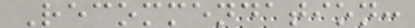Recommendation:
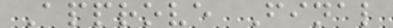Approve Final
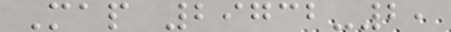Map 29732-2,
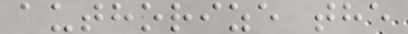authorize the
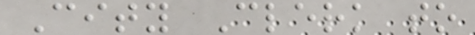City Clerk to
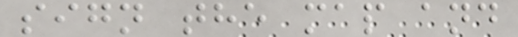sign the map and
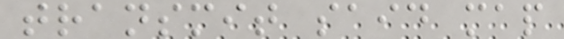transmit said map
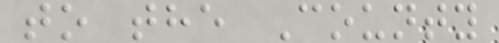to the County
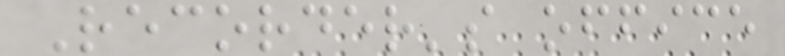Recorder's office
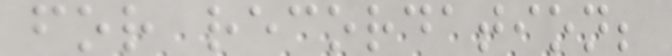for recordation;
